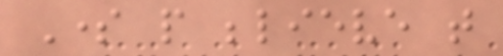Some people believe that
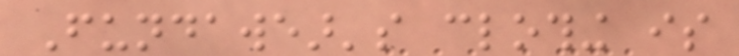Fundawear's clothing is
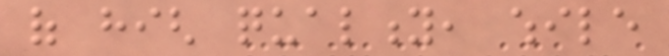of high quality, while
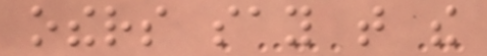others say that the
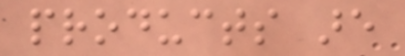products are
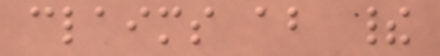claims about their
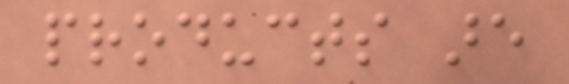products are
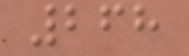268
